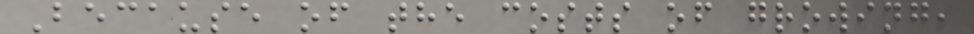Because of the costs of growing,
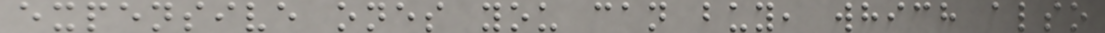expensive ones you can buy, which also
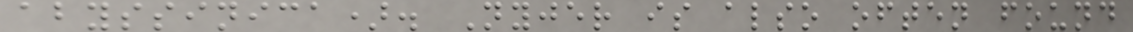abyssinica). Nyjer is also often found
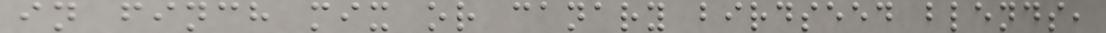in finch mix or canary birdseed blends,
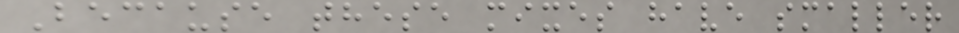Because these mixes have smaller
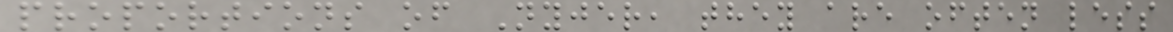proportions of Nyjer, they are often less
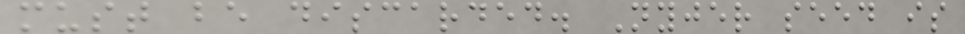must be discarded. Nyjer seed is
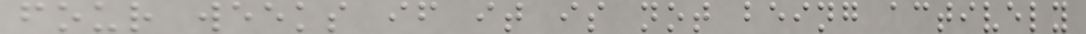four weeks if it is not being actively
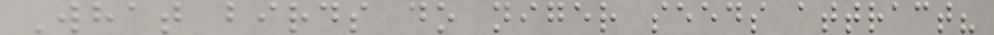What birds do niger seeds attract?
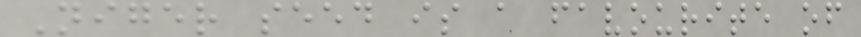Niger seed is a favourite of
